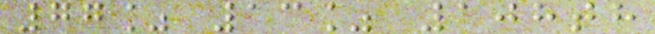77% 13% 108th
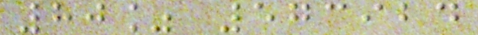80% 573924
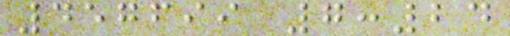457699 7:24
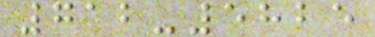712-5825
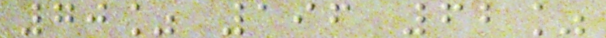70% 196 62%
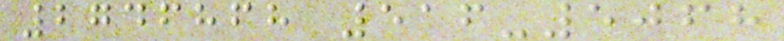2746868 516-5068
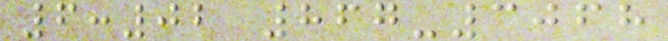6:02 867-3068
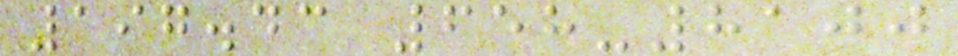197.43 658-8100
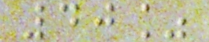40%
